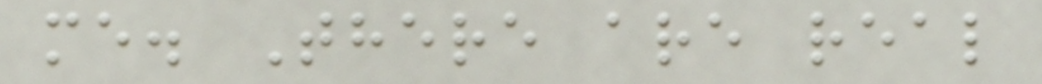me. There are real
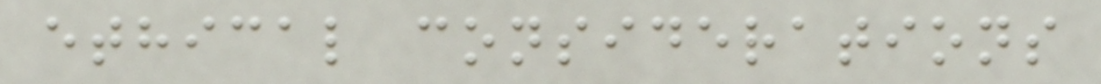ethical considerations
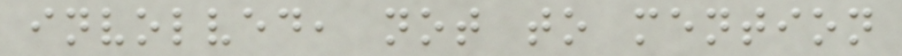involved, not to mention
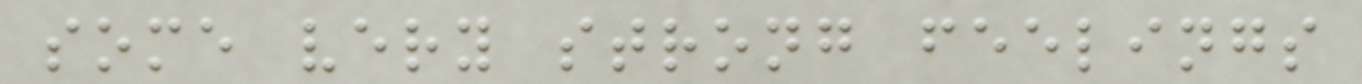some very strong feelings
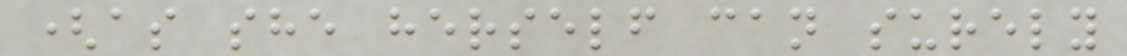(as she herself can surely
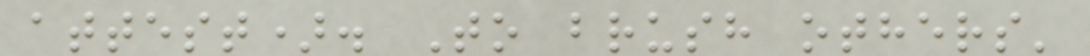attest). To brush others'
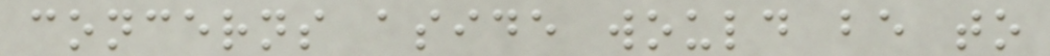concerns aside would be to
